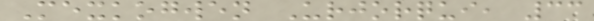Mexkogwen Urjorqui, 33
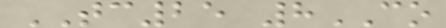TC25 8CO
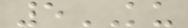5KU
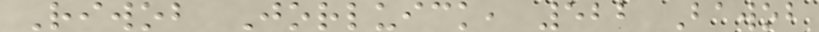Riwob Jorluick, 522 Bawob
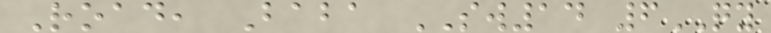Road, Baba SW14 6QY
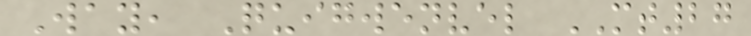Way, Quigwenvel MT27
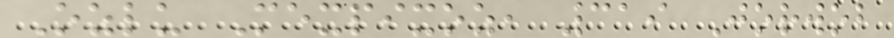Ozlu Mexpixoz, 319 Jorwob
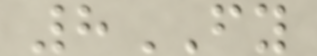8FY
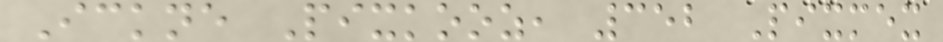Ickne Pixkooz, 352 Pixmex
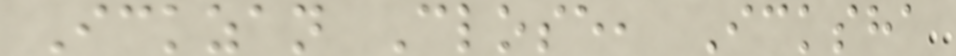Ickzan Close, Icksha
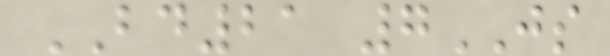BD21 7JS
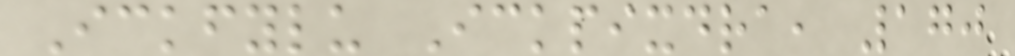Ickfylu Ickpixdra, 170
